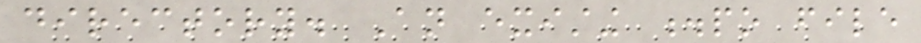directory. An existing .po file
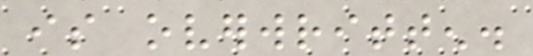is overwritten.
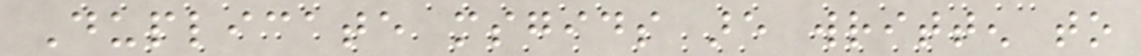Duplicate msgids are written to
